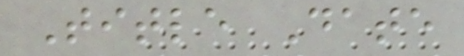Title Date
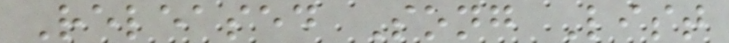Released Song List
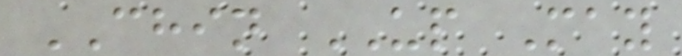CHIN UP May
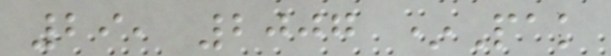29, 2007 *Pak
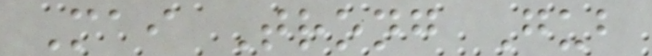Mai Trong Gub
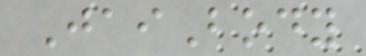JaiBody
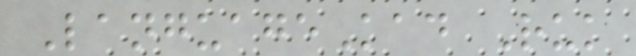LanguageKad Ruk
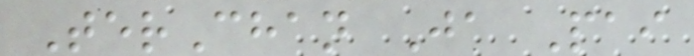TerChan Ja Pai
